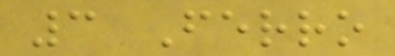3 Ferro
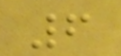6
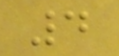4
